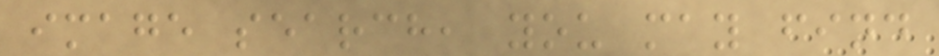image search, you may find
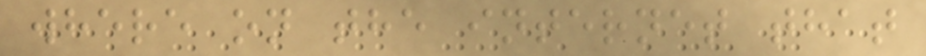where on the internet that
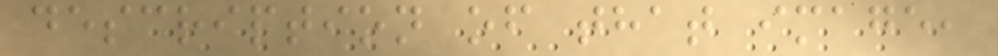description of that image,
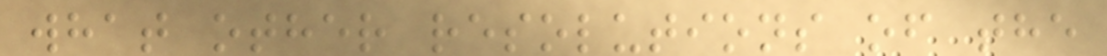what other resolutions of the
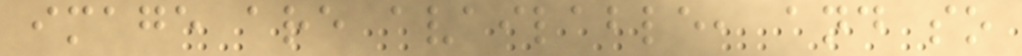image are available, and so
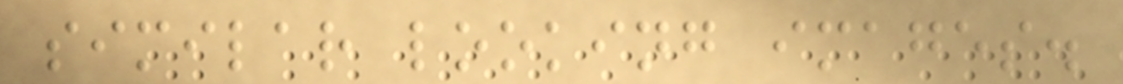similar looking images.
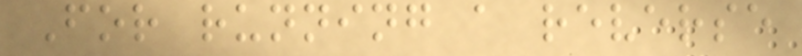For running a reverse
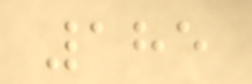185
